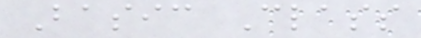Basic Class
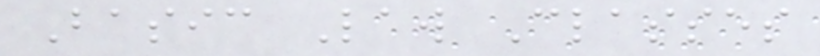Basic Law Classes
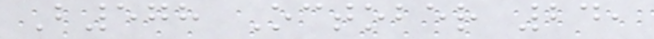B578 October 24,
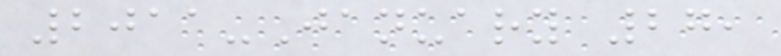2011-January 27,
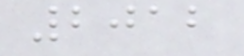2012
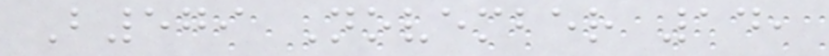B579 November 14,
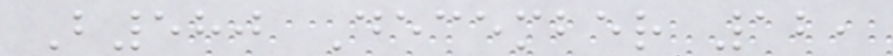B580 December 12,
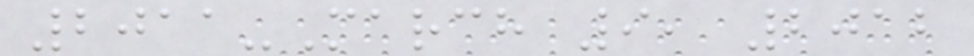2011-March 9, 2012
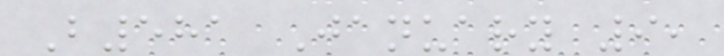B581 January 9,
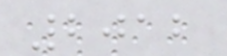2012
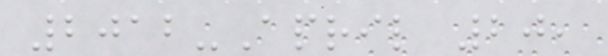2012-April 20,
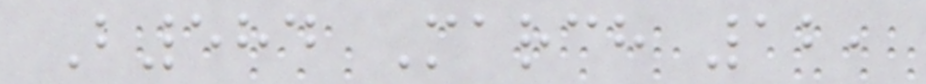B584 March 12,
